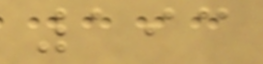193
